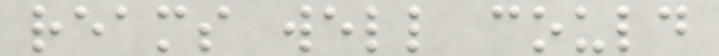reams well could
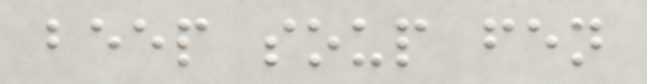beep soup fen
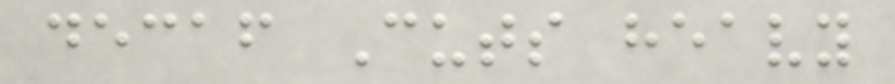decaf Cuts heavy
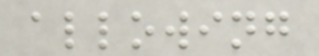allowing
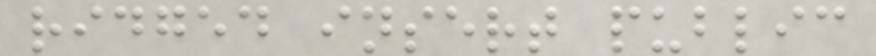ridged insert public
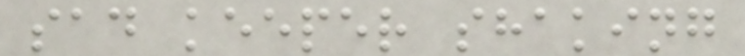sad keeper shaking
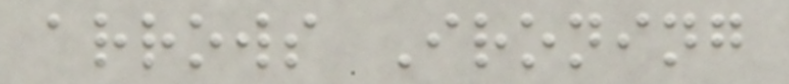arrows Ironing
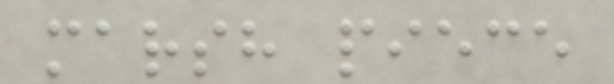marsh piece
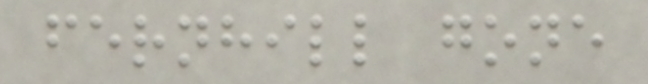fernhill gone
